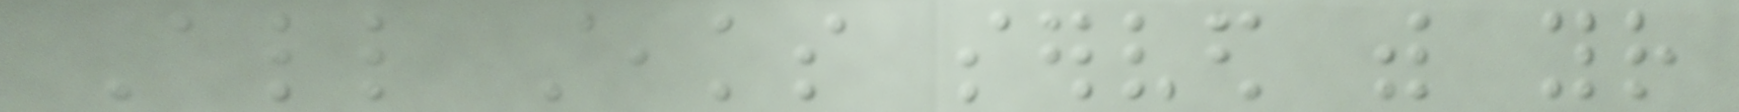All steaks served with your
